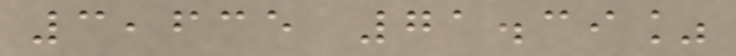3,635 71.39%
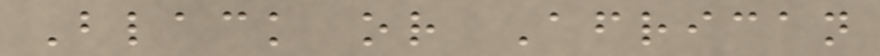Black or African
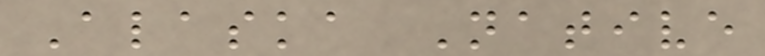Alaska Native
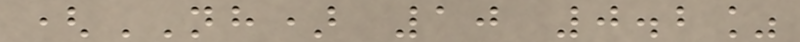(NH) 10 0.2%
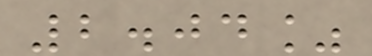2.04%
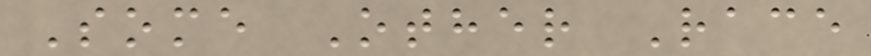Some Other Race
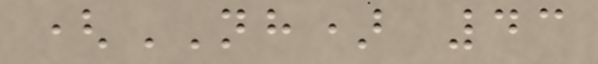(NH) 43
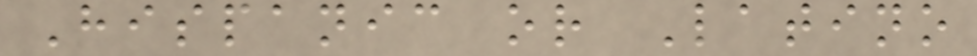Hispanic or Latino
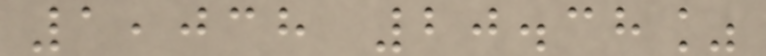1,038 20.38%
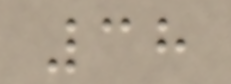38
